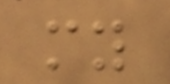my
